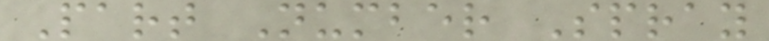Part Number Spray
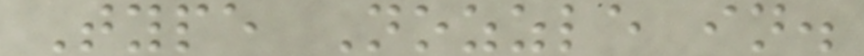Type Nozzle in.
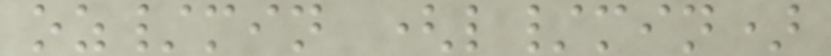oz/min (l/min)
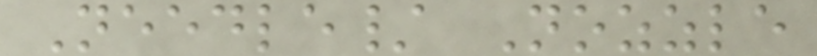Needle/ Nozzle
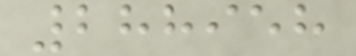288958
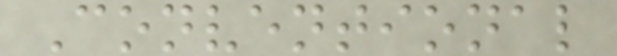Conventional
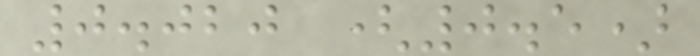0.020 (0.5)
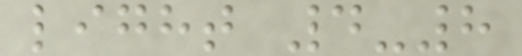light 4-8
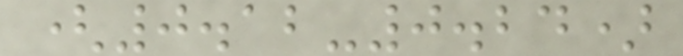(0.12-0.24)
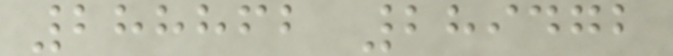288862 289472
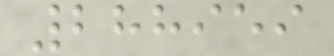288959
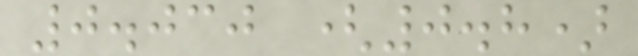0.030 (0.8)
